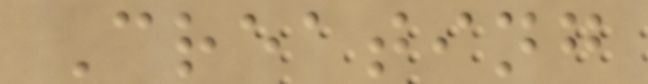Creating
